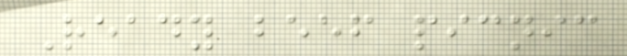Ready beef picnic
